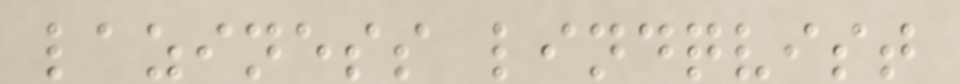laziness lindqvist
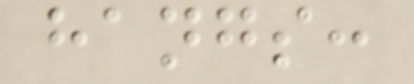hangs:
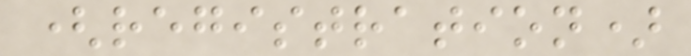(registration)
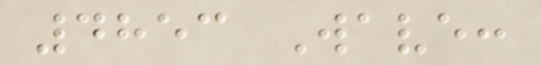4853 Wave:
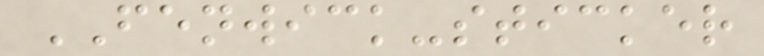FENWICK-sticker
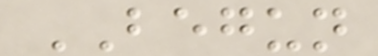BEGUN
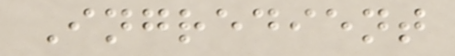Ingredient
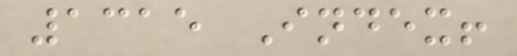1315 Index!
